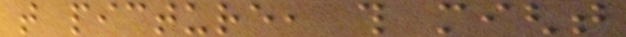that picture, this might
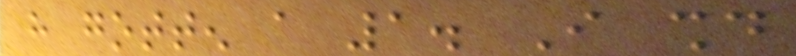have gotten a 1. I should
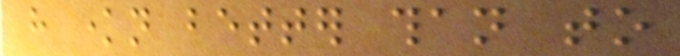have known better than to
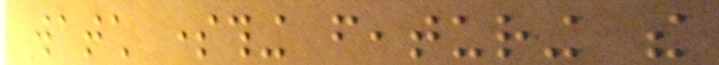watch something featuring the
